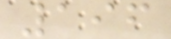196
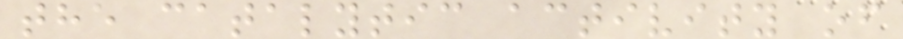the catalytic activity of
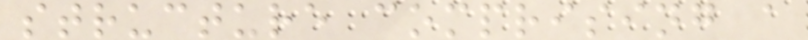structure comprising a
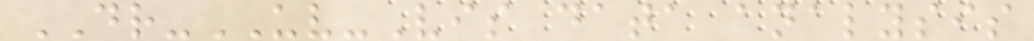DR-UV-Vis data analysis
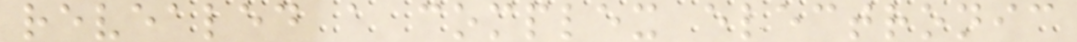revealed a complex electronic
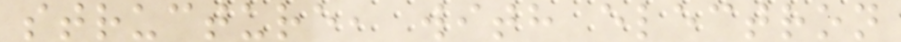structure, with electron
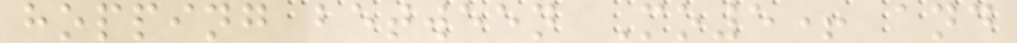hopping between Mo5+ and
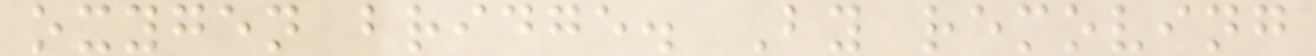oxygen bridge. By removing
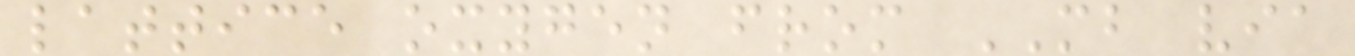lattice oxygen from MB via
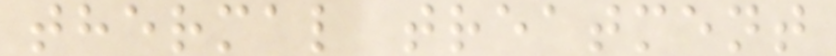thermal treatment
